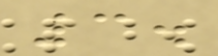3.
